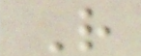R
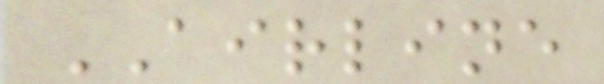AIRLINE
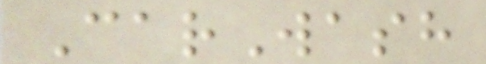CarWash
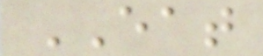EAT
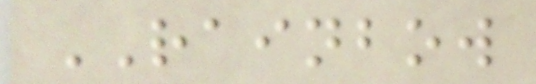RAINBOW
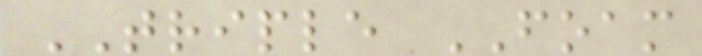TRIPLE FOAM
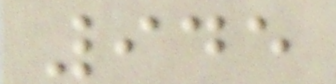945
